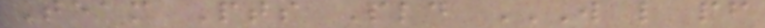Team Pts Pld W L PF
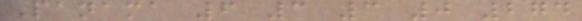Panama 6 3 3 0 274
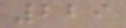229
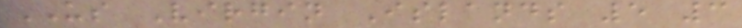US Virgin Islands 5 3
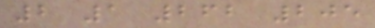2 1 262 205
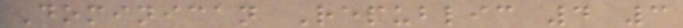Dominican Republic 4 3
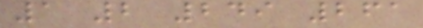1 2 249 261
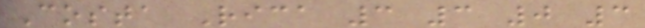Costa Rica 3 3 0 3
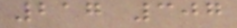217 307
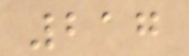217
